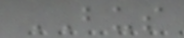BUS
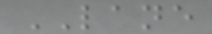LANE
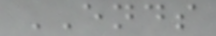ENDS
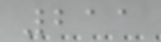211
